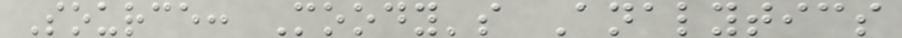Source: Moody's Analytics
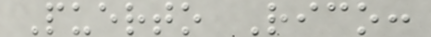Puerto Rico:
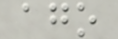ago
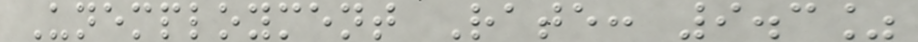Unemployment Rate: 9.3%
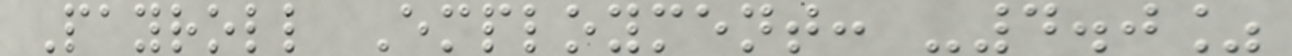Payroll Employment: -4.0%
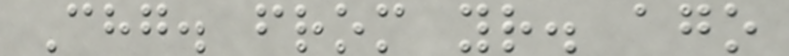Chg. from yr. ago
